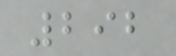292
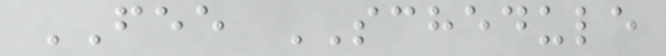FEE SCHEDULE
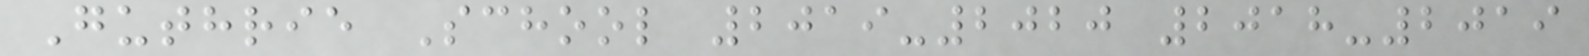Guthrie School 2019-2020 2018-2019
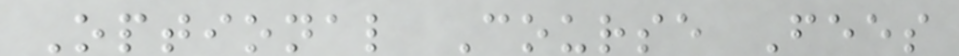Optional Course Fees
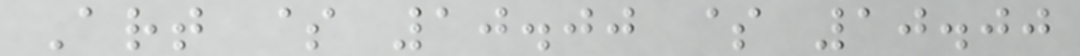Art $ 10.00 $ 10.00
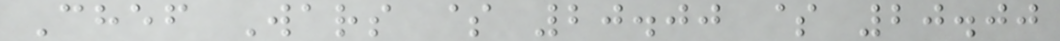Chef Wars $ 20.00 $ 20.00
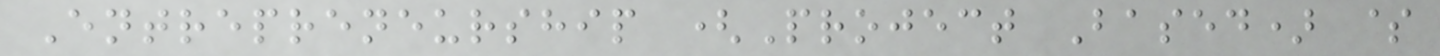Entrepreneurship (Project Based) $
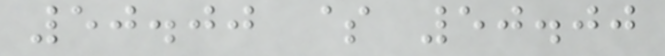50.00 $ 50.00
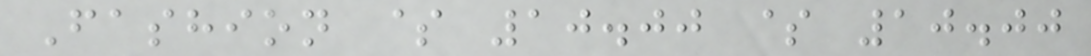Fashion $ 10.00 $ 10.00
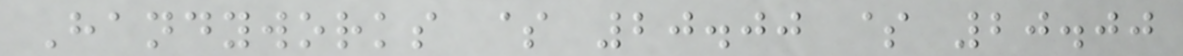Handyworks $ 20.00 $ 20.00
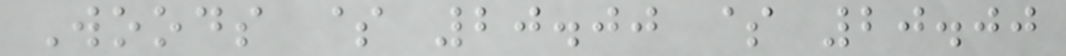Woods $ 20.00 $ 20.00
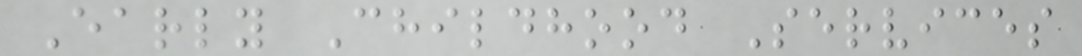Early Childhood Services
